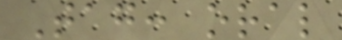Tag: oral
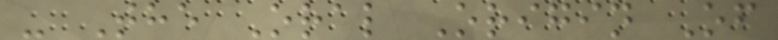- The Oral Origin Of
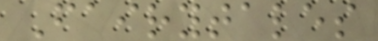Fairytales
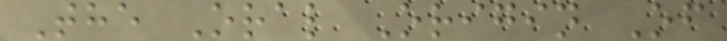The Oral Origin Of
